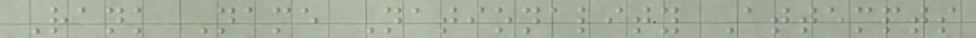Rank Name Nationality Attempts
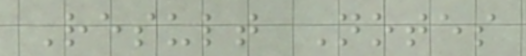Result Notes
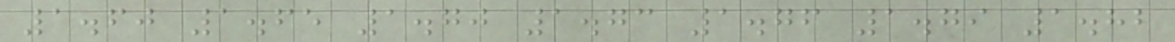1.60 1.65 1.70 1.73 1.76 1.79 1.82
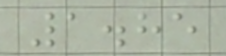1.85
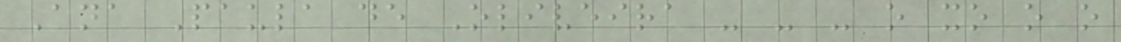Ana Paula de Oliveira - - - o xo o o
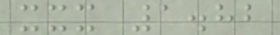xxx 1.82
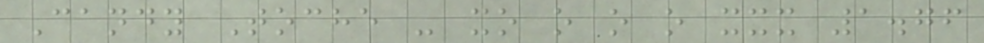Candy Toche - xo o o o xxx 1.76
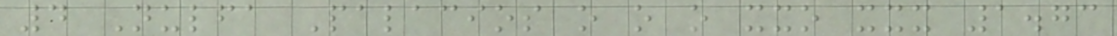4 Nulfa Palacios o o o xxo xxx 1.73
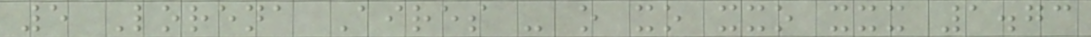5 Lorena Aires - o xo xxo xxx 1.73
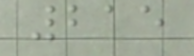215
